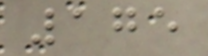175
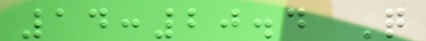14:20.4 Q
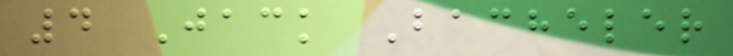4 Jack Bacheler
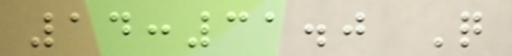14:31.0 Q
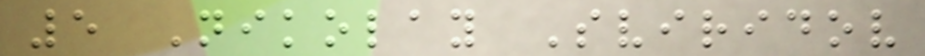5 Nikolay Sviridov
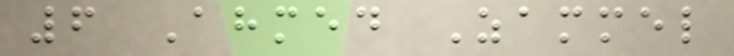6 Ahmed Zammel
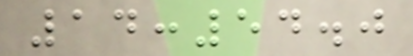14:54.0
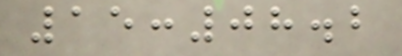15:08.2
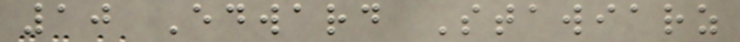10 Edward Stawiarz
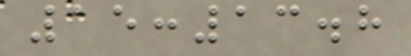15:13.8
